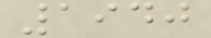1940
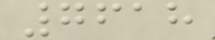7618
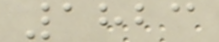1823
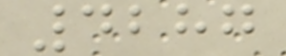4287
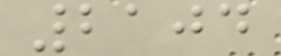2104
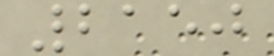2150
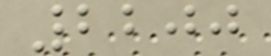2200
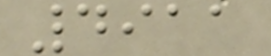4911
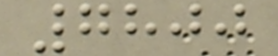7800
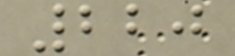220
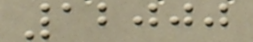12000
